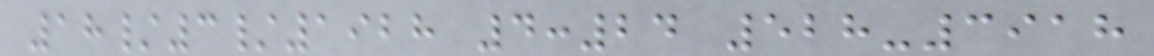18/3/1928 4:24 528-3918
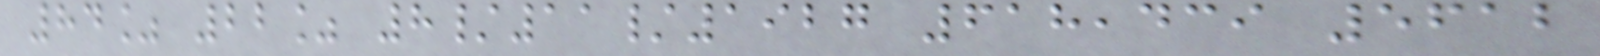84% 22% 8/11/1927 618,439 5612
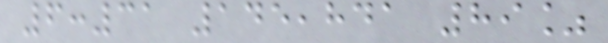6:31 145,841 89%
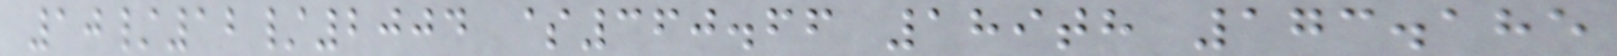10/12/2004 $360.66 189th 173.185
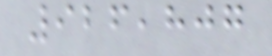926,807
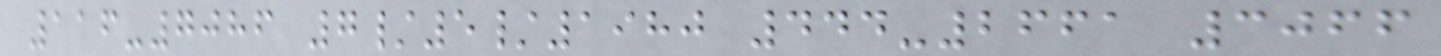116-7086 7/5/1980 444-2661 3066
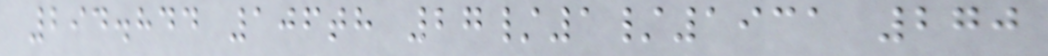294.844 106th 27/1/1931 270
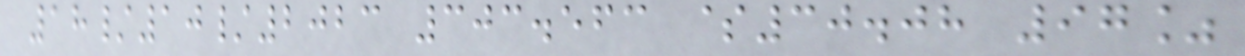18/10/2023 303.563 $30.08 97%
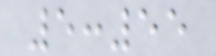5:55
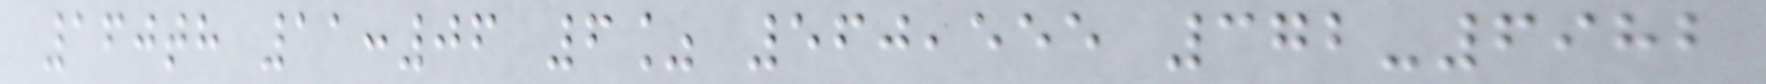160th 11:06 6% 560,555 372-6982
